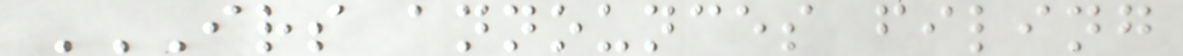IRS ANNOUNCES FILING
